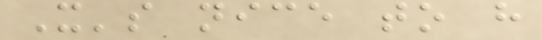It's nice to have
